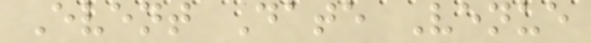Event Date Venue
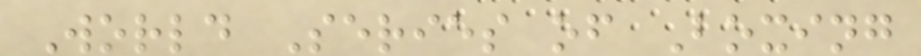World Series of Boxing
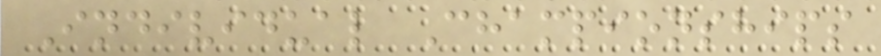Individual Championships
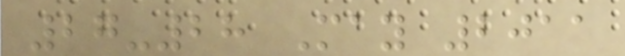27-28 May 2011
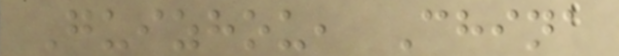Guizhou, China
